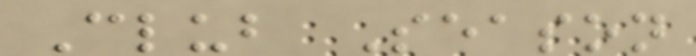Club Season
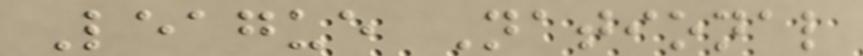League National
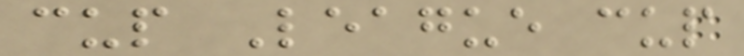cup League cup
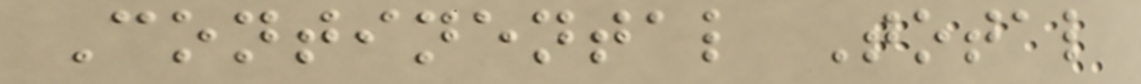Continental Total
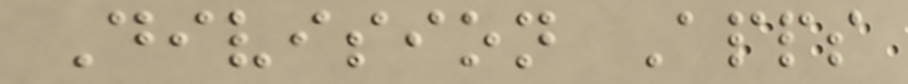Division Apps
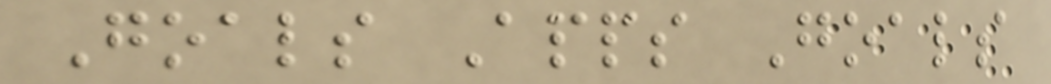Goals Apps Goals
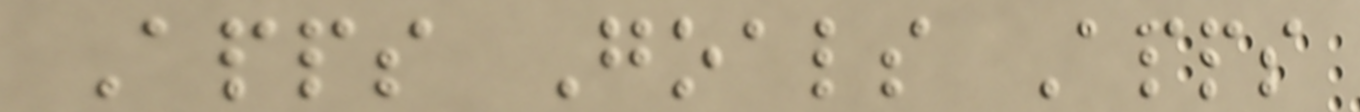Apps Goals Apps
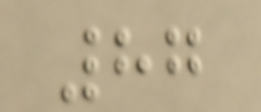87
